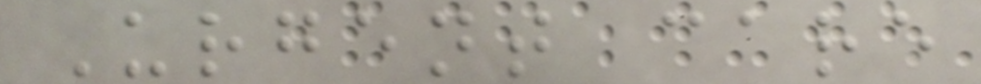Urgent care
